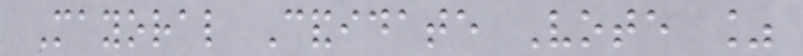Mayoral Candidate Vote %
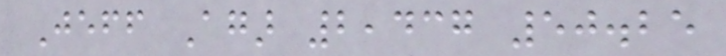Jeff Agar 2,437 50.25
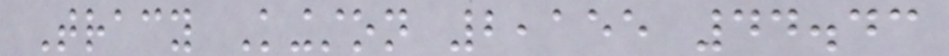Tracy Kingston 2,155 44.43
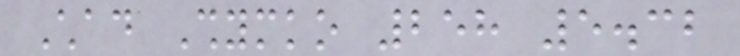Chad Shymko 258 5.32
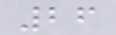26
